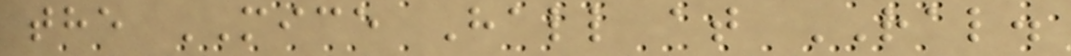the MICE Hall at RAL.
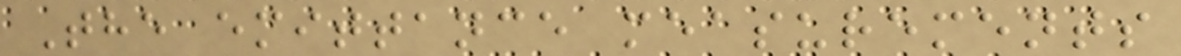The emittance measurements
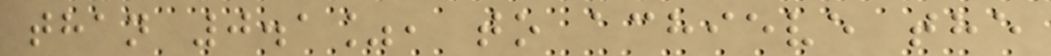than 0.1%, to achieve the
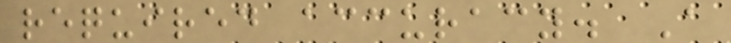required accuracy. A
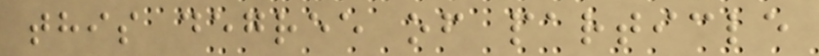this degree of particle
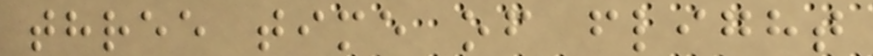three time of flight
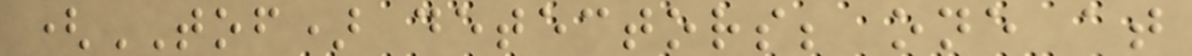(TOF) detectors; one at
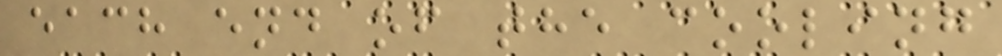each end of the cooling
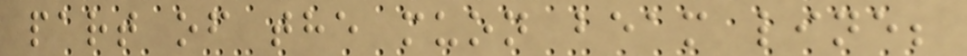part of the muon beam line;
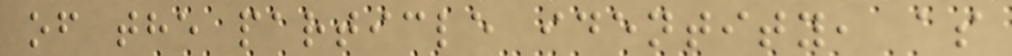of the particle identity, as
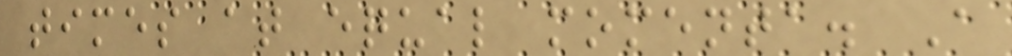times at equal momenta. A
